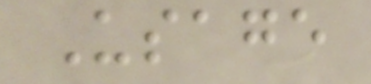Usage
